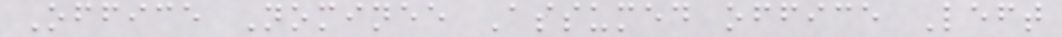Office Nominee Assumed office Left
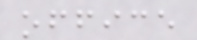office
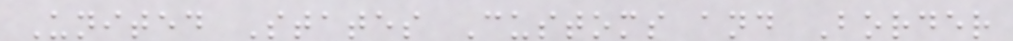United States Customs and Border
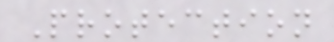Protection
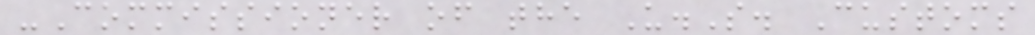-Commissioner of the U.S. Customs
